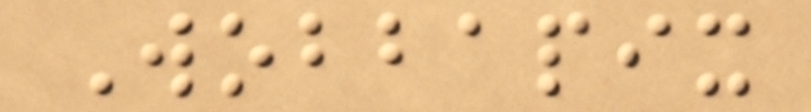Wobbapix
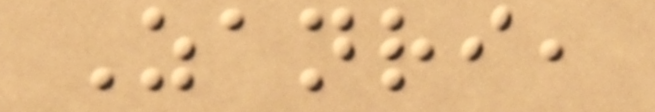Zanri,
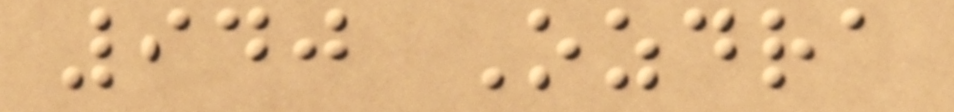940 Ozdra
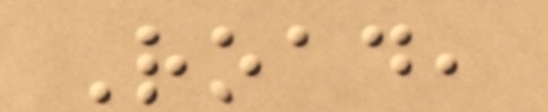Road,
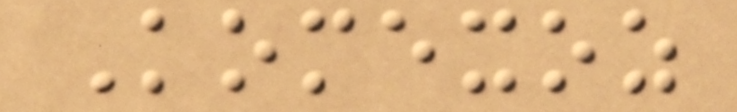Komexoz
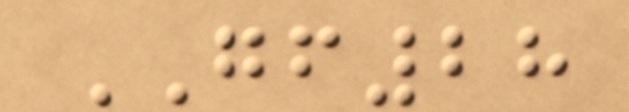GF28
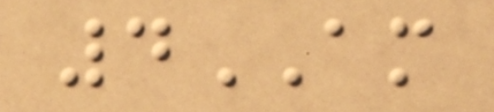4AM
